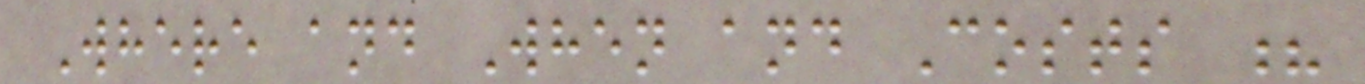Where and When and Costs ?
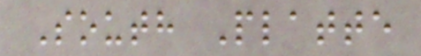South Platte
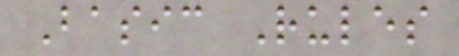Basic Rules
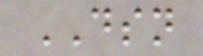DSN
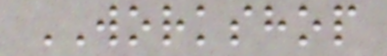WORKSHOP
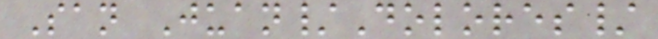San Juan/Dolores/
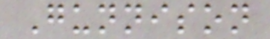Gunnison
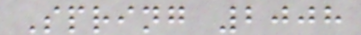Spring 2008
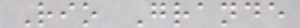Rio Grande
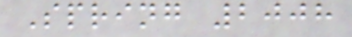Spring 2008
